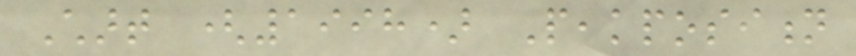Chart (1998) Peakposition
